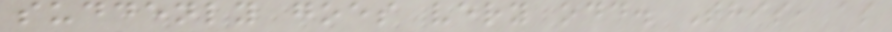suddenly goes very odd. This, as
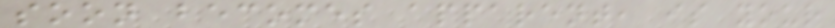soon becomes apparent, is your
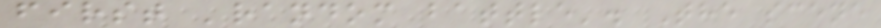first 'random battle'. The scene
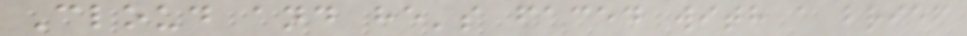Cloud and he's faced with a brief
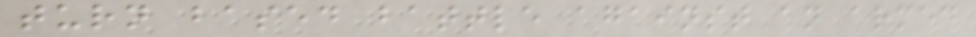turn based battle against an armed
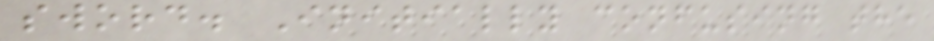sword. Initially confusing the
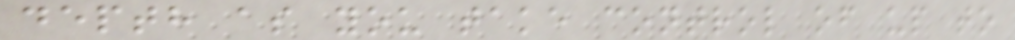depth as you take control of up to
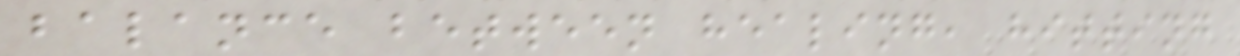balance between healing, hitting
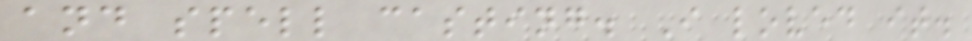and spell casting. I loved it.
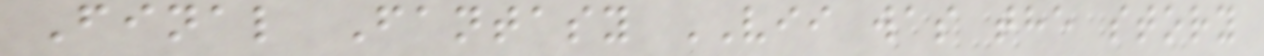Final Fantasy VII was the story
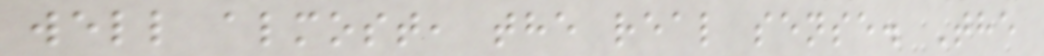well almost, the real sense. The
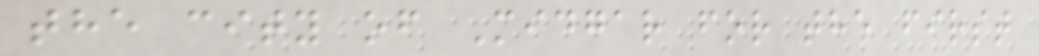the city of Midgar for the first
